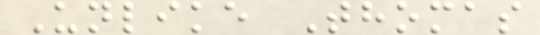Unlike Thomas
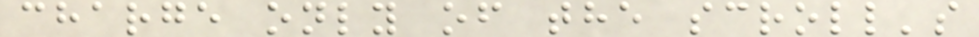charge only of the scroll's
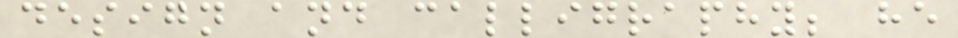design and calligraphy; he
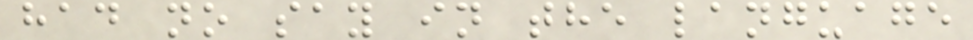had no say in the language
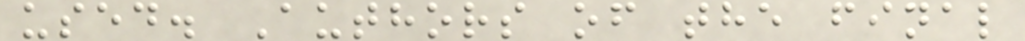used. Authors of the final
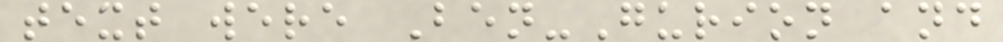text were Ben-Gurion and
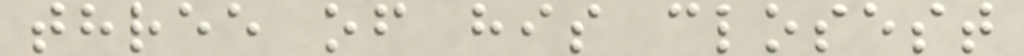three of his closest
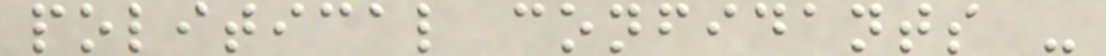political confidants -
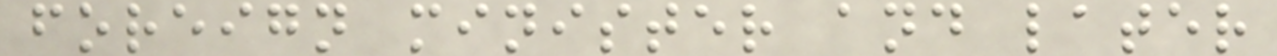foreign minister and later
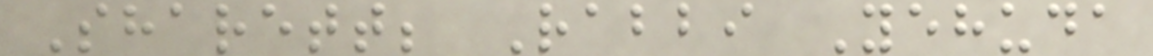Sharett; Rabbi Yehuda
